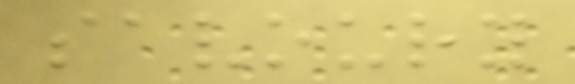savoury
